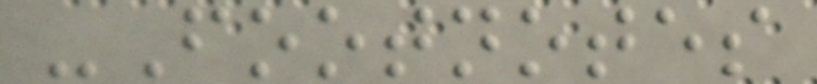-Footnotes
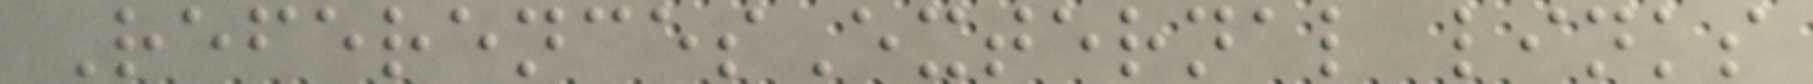ReferencesExternal links
